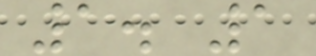1. 1
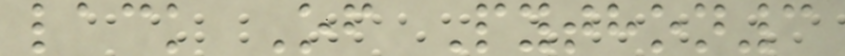lack Of Python3
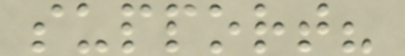support?
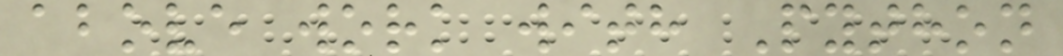above work with Python
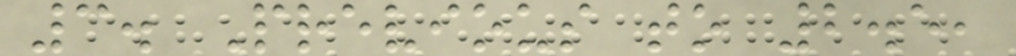3. Previous to 2.5,
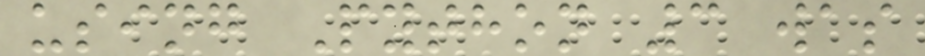using Python 3 was
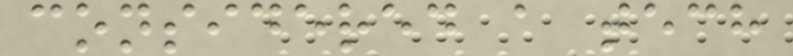considered a tech
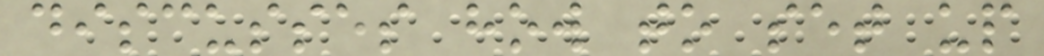discusses how to set up
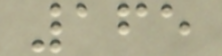165
